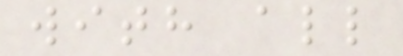with all
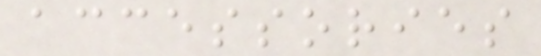accessories
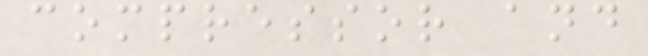compressor and
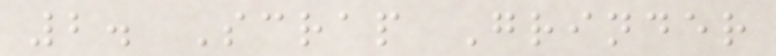2. Scrap Grinder
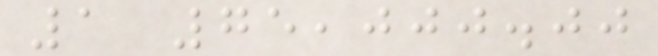1 75,000.00
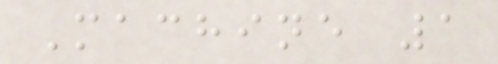Machine 1
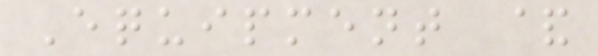Equipment &
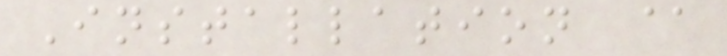Installation @
